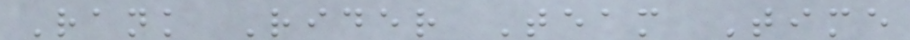Rank Rider Team Time
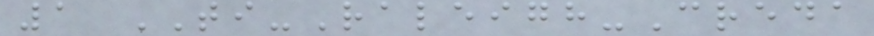1 TI-Raleigh-Creda
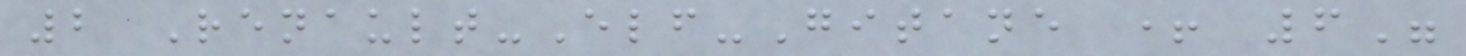2 Renault-Elf-Gitane + 6"
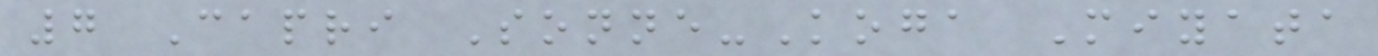7 Capri Sonne-Koga Miyata
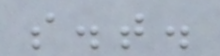s.t.
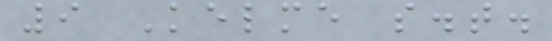9 Kelme s.t.
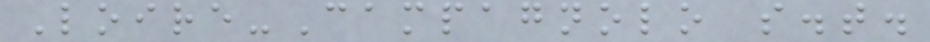Loire-Campagnolo s.t.
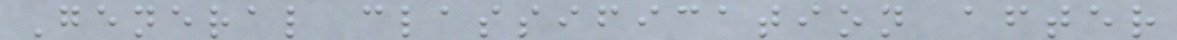General classification after
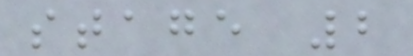stage 2
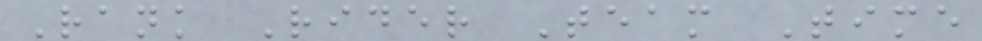Rank Rider Team Time
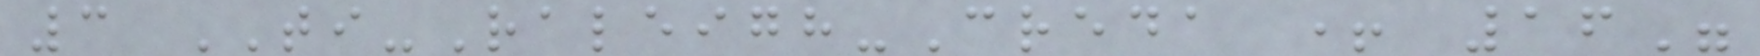3 TI-Raleigh-Creda + 16"
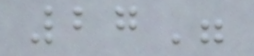27"
